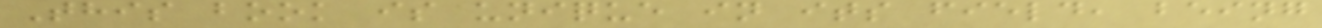This book is unique in its field, being
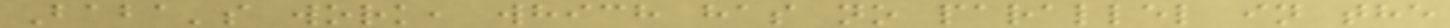Baba's work, which has no parallel in the
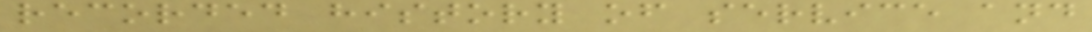recorded history of service and
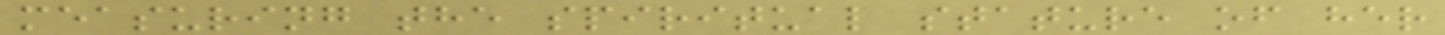measuring the spiritual stature of her
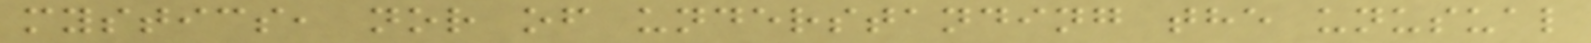mystics, nor of understanding the unusual
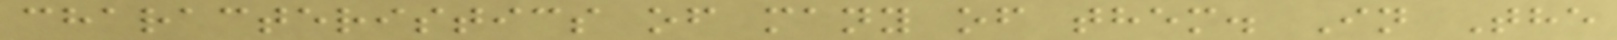characteristics of many of them. In The
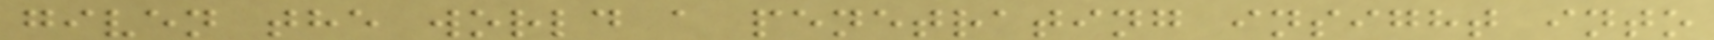given the world a penetrating insight into
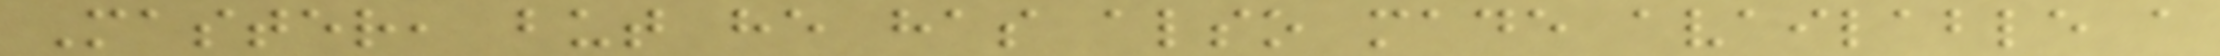Master, but he has also made available a
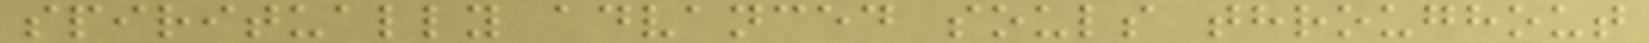spiritually advanced souls throughout
